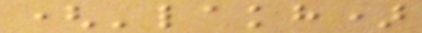('lakh)
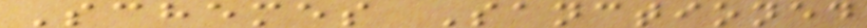Schemes Sanctioned
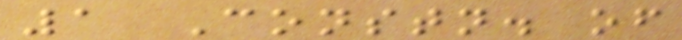1 Constn. of
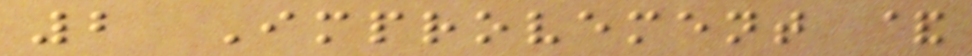2 Improvement &
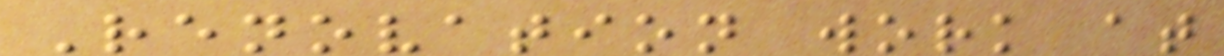Renovation work at
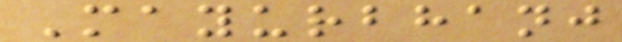Mayurbhanj
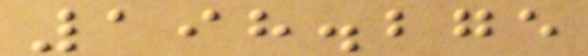198.275
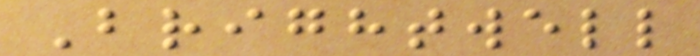Brightwell
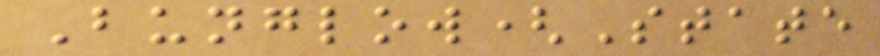Bunglow(State
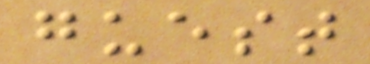guest
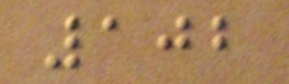102
